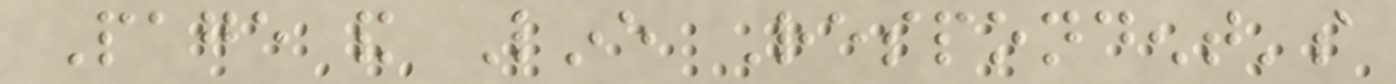Page and Line Respondent's
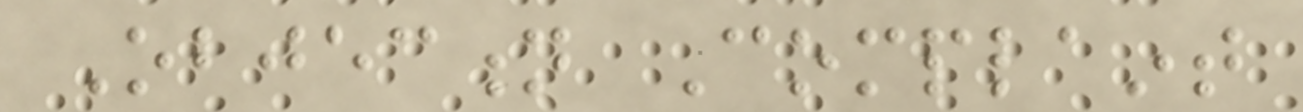Objection Complaint
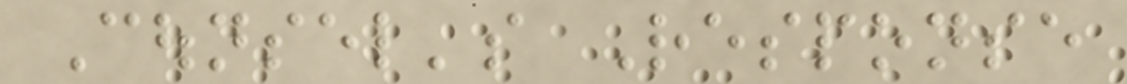Counsel's Response
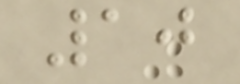10
